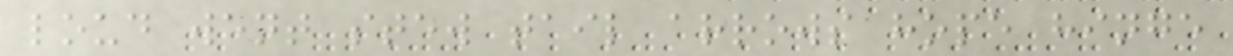loud went stew tail arrows hope hinge
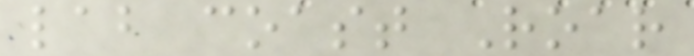lab coast Roar
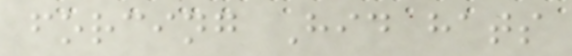forcing Hid hats
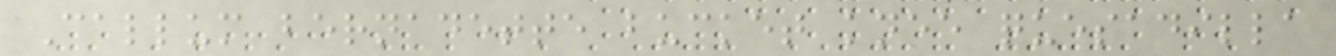Callum bernadette bucket knee quesadilla
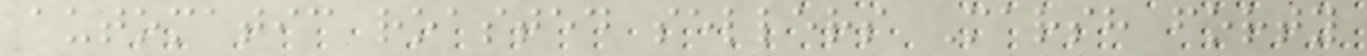automatic roasted sellers Marsh forty
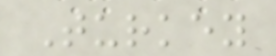Turkey
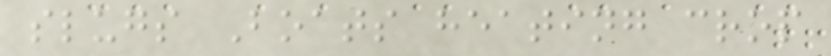slugs Boats heating crop
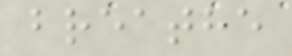breathe
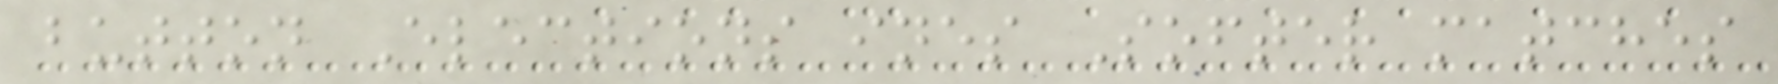button Elections ines Softer matches
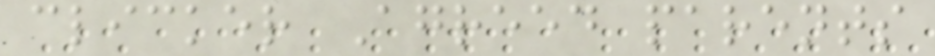clicker Agreed parents
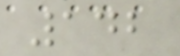142
